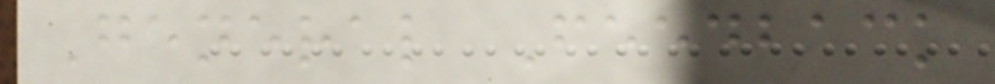General Feedback
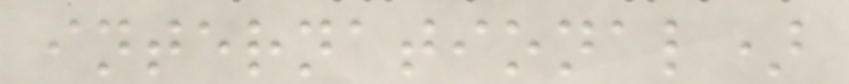international)
